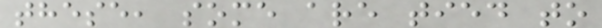these, some are tied to
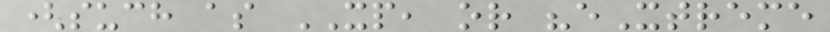(such as XP, or "eXtreme
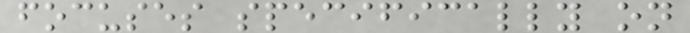focuses specifically on
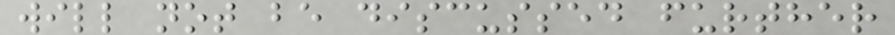will not be discussed further
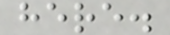here.
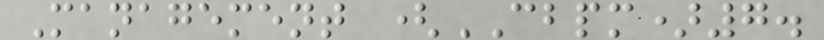Management (CBPM)7.
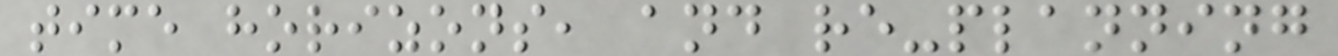time horizons, and re-planning
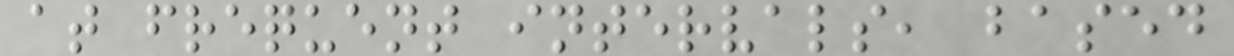at frequent intervals, based
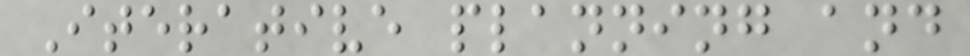Iterative planning and
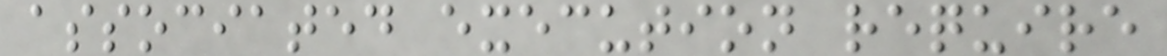associated execution require
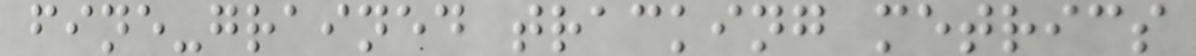fine-grained tracking metrics
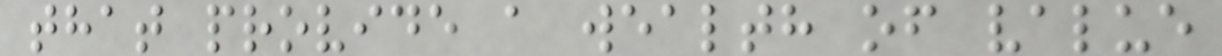that provide a wealth of value
